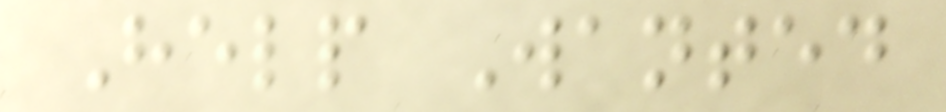Help Wanted
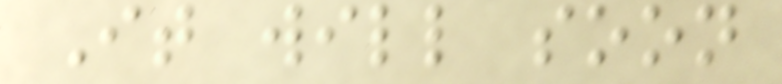It will soon
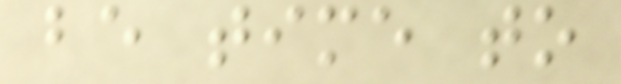be time to
